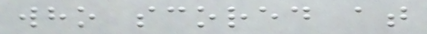who scored at
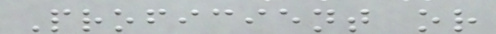Proficient or
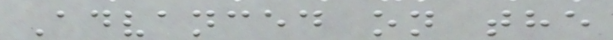Advanced on the
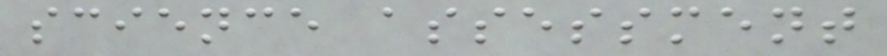science assessment
